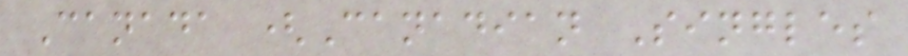Canada (Canadian Singles
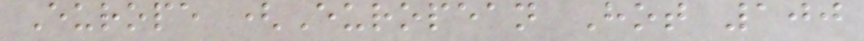Europe (European Hot 100
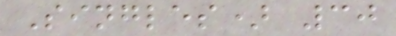Singles) 30
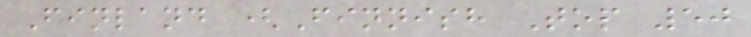Finland (Finnish Top 50
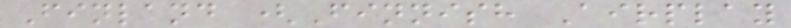Finland (Finnish Airplay
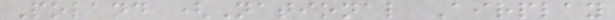Poland (National Airplay
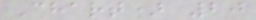Chart) 20
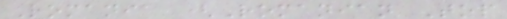Romania (Romanian Top
